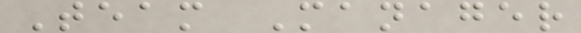Team Manager
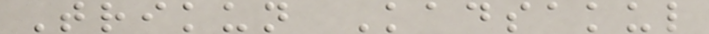Trikun Kadsakul
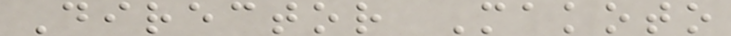Director Makoto
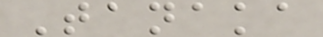Tanaka
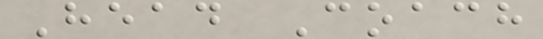Head Coach
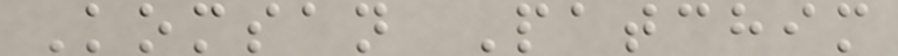Komsan Patchim
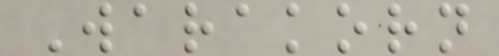Warakorn
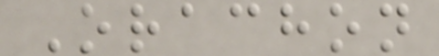Orachon
